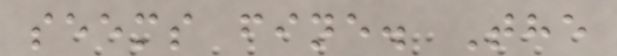seems fine. The
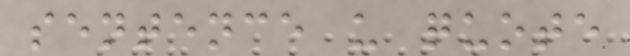sentence u quote
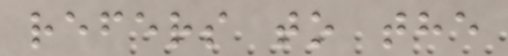refers to the
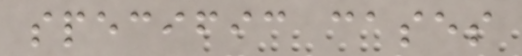specific cases
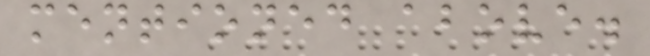mentioned above.
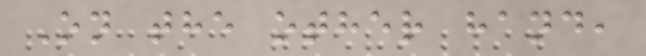On the other hand,
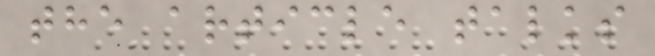the article talks
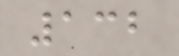132
